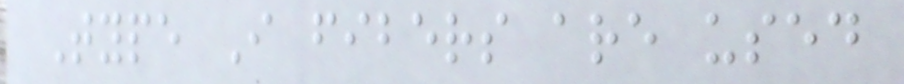Type I fibers are used
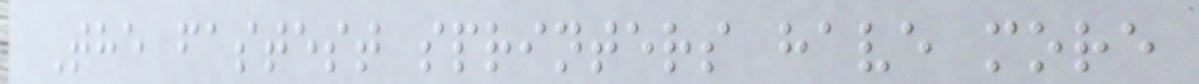The fastest sprinters have more
